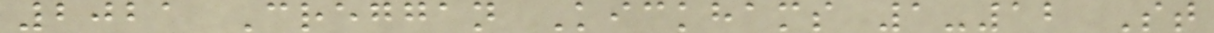2021 Creggan Kickhams 1-12 St
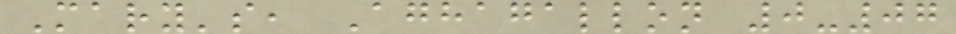Mary's, Aghagallon 0-07
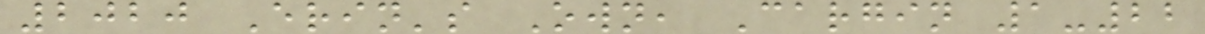2020 Erin's Own, Cargin 1-22
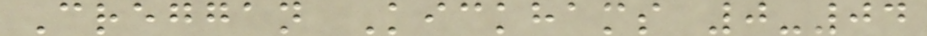Creggan Kickhams 0-04
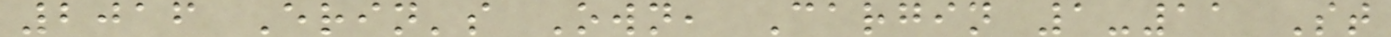2016 Erin's Own, Cargin 1-11 St
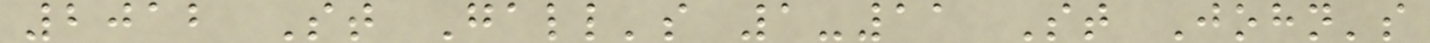2012 St Gall's 1-11 St John's
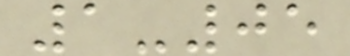1-05
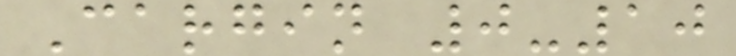Cargin 0-10
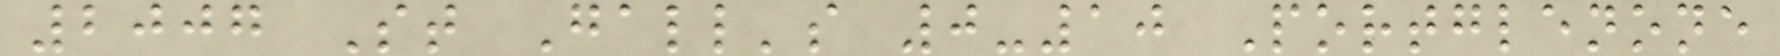2007 St Gall's 0-10 Portglenone
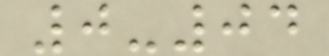0-04
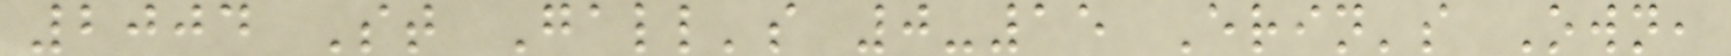2004 St Gall's 0-15 Erin's Own,
